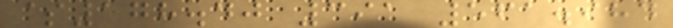$178.40 391 561.984
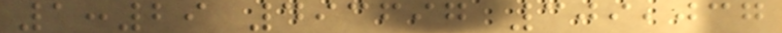1:29 493697 309,037
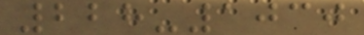228-1030
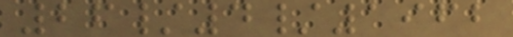26/4/1962
